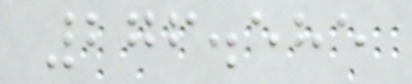276.585
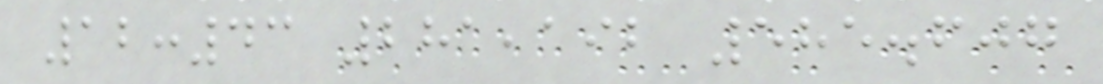12:43 281,192 585.607
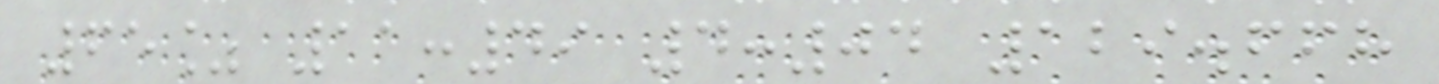65% 11:49 4:04 129.668
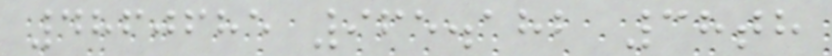4860685 965.182 38th
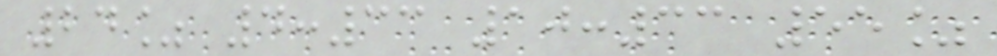24% 4:33 10:33 55%
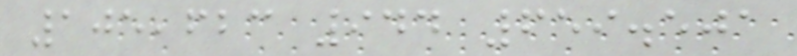105,623 944 659.501
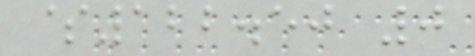$122.50 0
